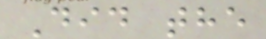Did the
